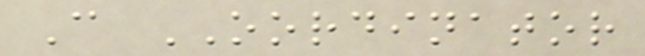C OORDINATOR
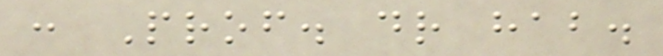: Prof. dr hab.
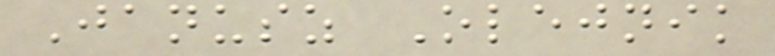Janusz Olejnik
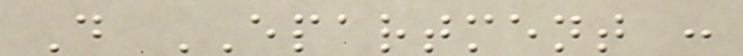D EPARTMENT :
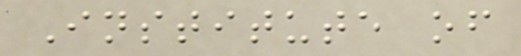Institute of
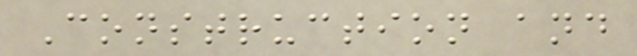Construction and
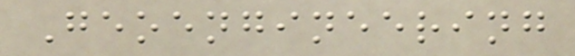Geoengineering
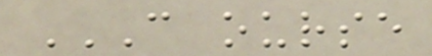C OURSE
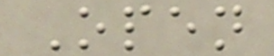Open
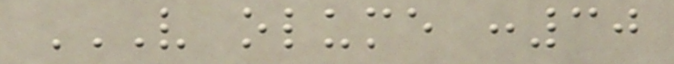V OLUME :30
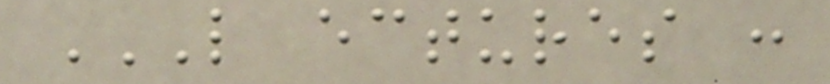L ECTURES :
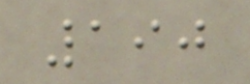190
